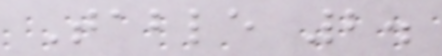Table 2.
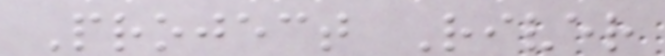Project River
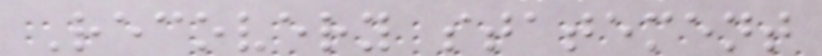Recovery statement
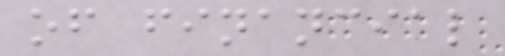of financial
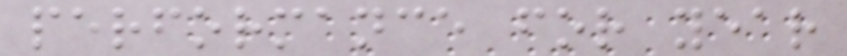performance for year
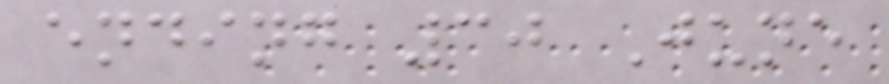ending 30 June
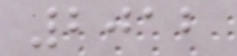2012
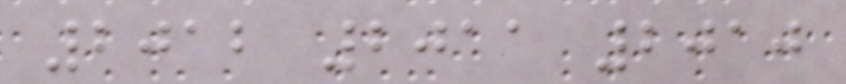2012 2011 2010
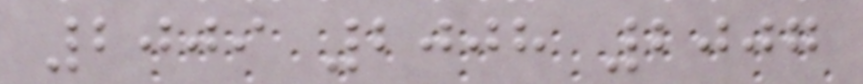2009 2008 2007
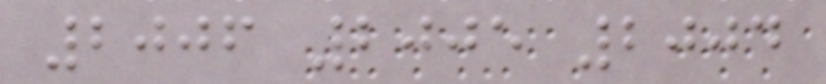2006 2005 2004
